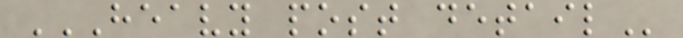HEAVY POST DETAIL
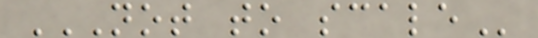NOT TO SCALE
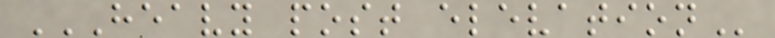HEAVY POST ELEVATION
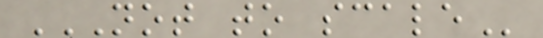NOT TO SCALE
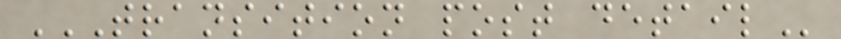TRANSITION POST DETAIL
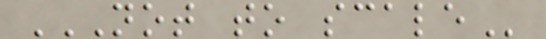NOT TO SCALE
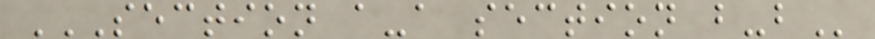SECTION A-A SECTION B-B
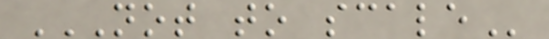NOT TO SCALE
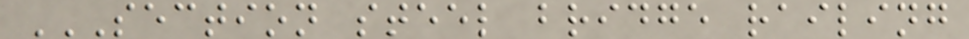SECTION STEEL BRIDGE RAILING
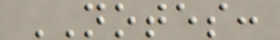NOTES:
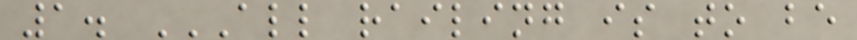1. ALL RAILING IS TO BE
